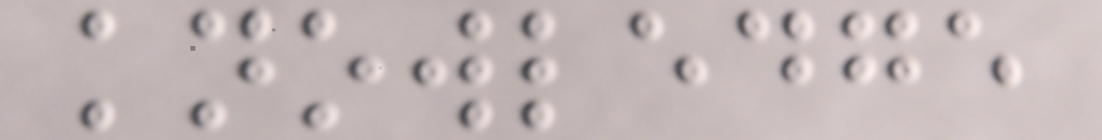knowledge
